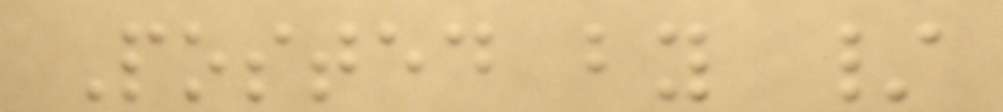Posted by /
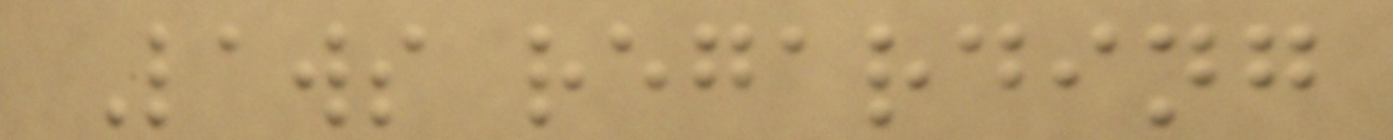Laws regarding
